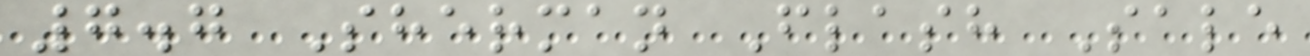7.7 Sherman Flash Sale
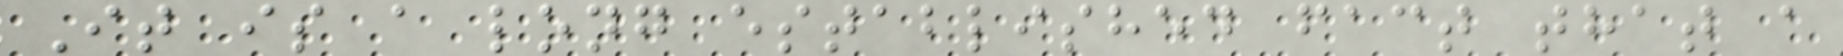It is a long established fact that a
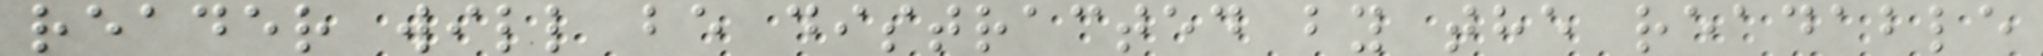reader will be distracted by the readable
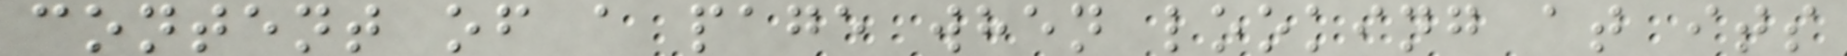content of a page when looking at its
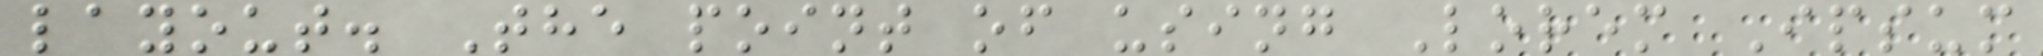layout. The point of using Lorem Ipsum
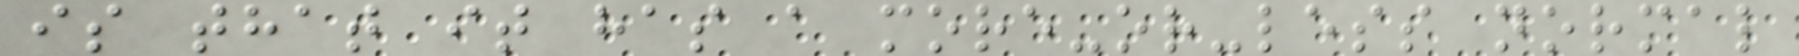is that it has a more-or-less normal
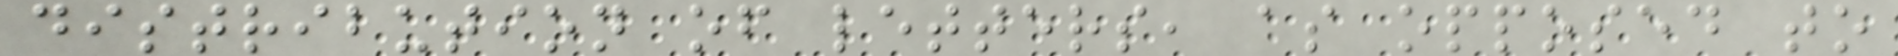distribution of letters, as opposed to
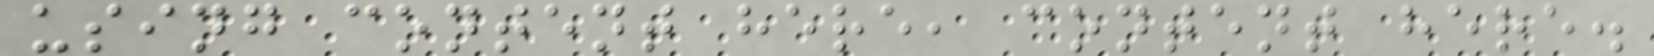using content here, content here.
